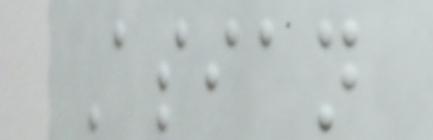Asian
